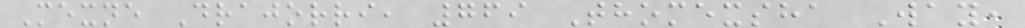Mexne Drajorri, 769 Thomexsha Way,
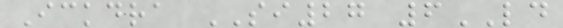Ickdra SI27 6LD
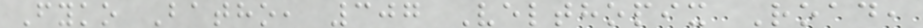Fyko Batho, 307 Velthopix Road,
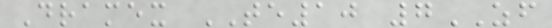Dramex TE10 7ZF
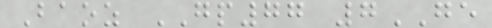Baoz GP77 7GE
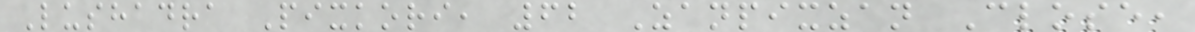Lushadra Pixkori, 62 Zanpixzan Close,
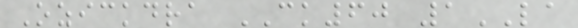Ozickdra CK60 1LA
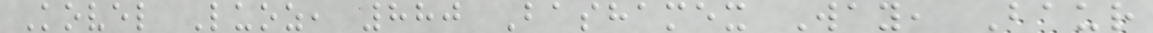Kovel Luoz, 880 Bashamex Way, Baur
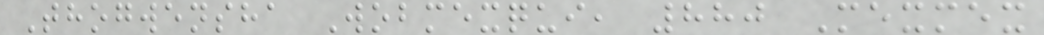Thogwensha Wobmexqui, 880 Mexmex
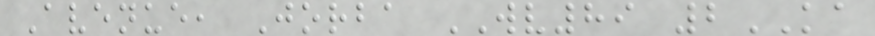Avenue, Jorba WV89 2KA
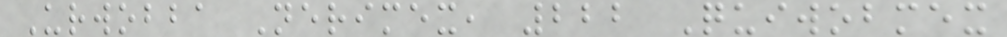Urwobba Nerimex, 222 Quiwobmex
